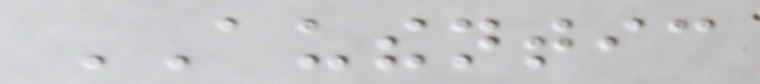AUTHENTIC
